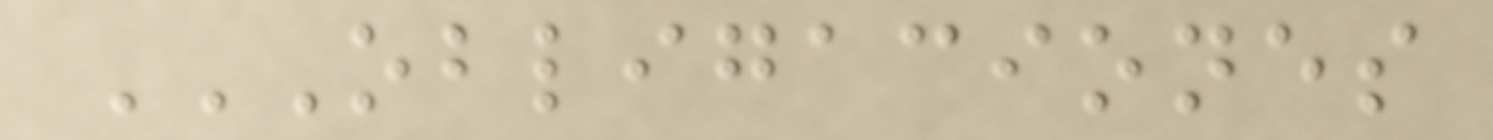OBLIGACIONES
